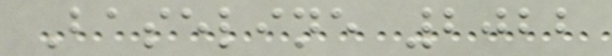Baseline 2022
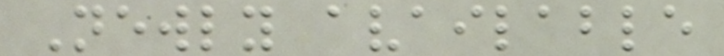Newly available
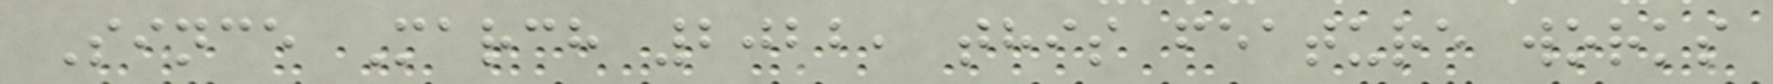Since March 2022, this feature works
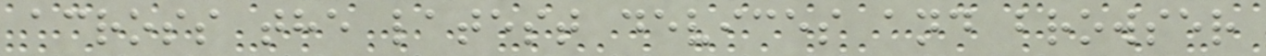across the latest devices and browser
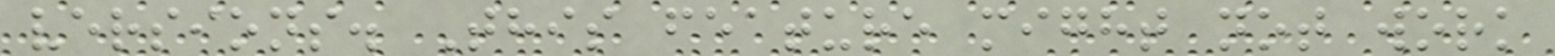versions. This feature might not work
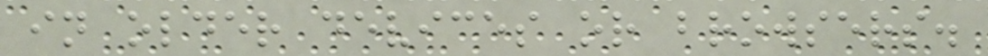in older devices or browsers.
